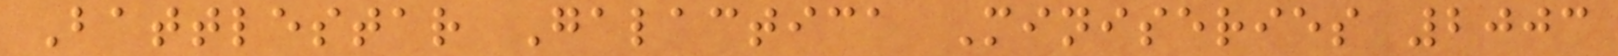Battlestar Galactica Miniseries 2003
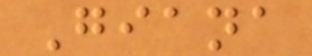Giana
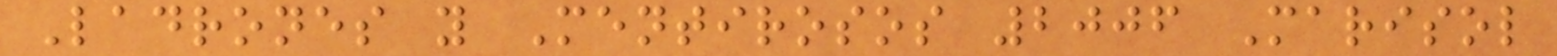Ladrones y Mentirosos 2006 Marisol
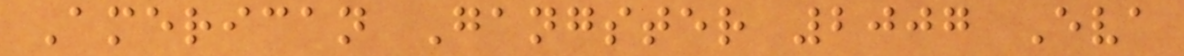American Gangster 2007 Eva
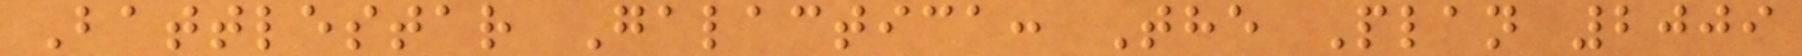Battlestar Galactica: The Plan 2009
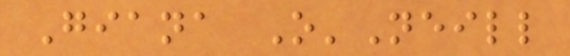Giana O'Neill
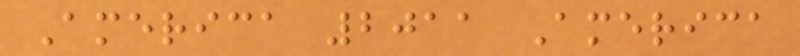America 2011 America
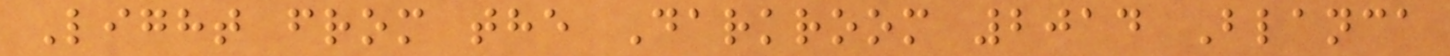Light from the Darkroom 2014 Blanca
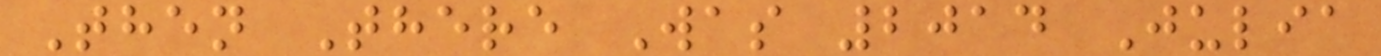Then There Was 2014 Julia
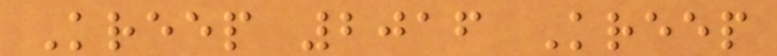Kreep 2016 Kreep
